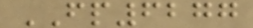FP6277
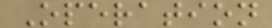Operation
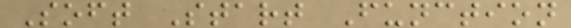Soft Start Function
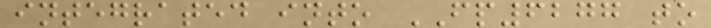integrated into FP6277 to
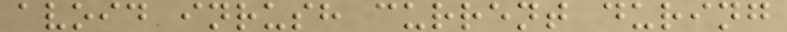avoid inrush current during
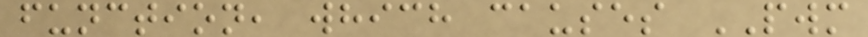function, which causes PWM
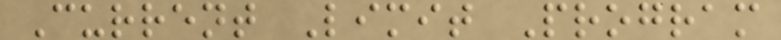Current Limit Program
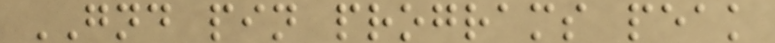GND pin programs peak
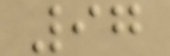97
